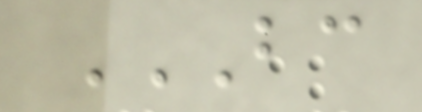BC
